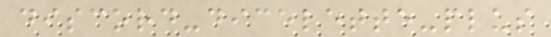discord-dicelette-plus
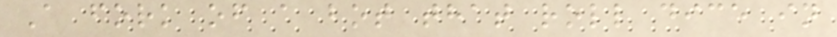A fork of a bot that roll dice in
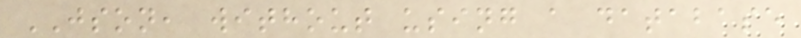JSON, without using a database
